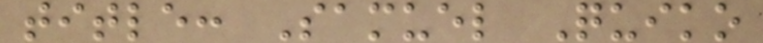title: Samuel Quiko
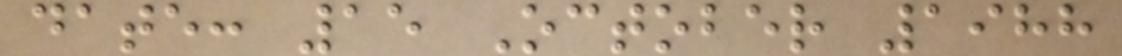date: 15 October 1988
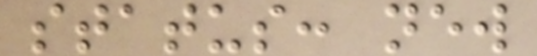status: new
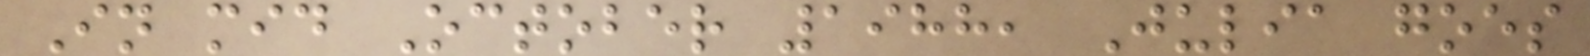In mid October 1988, Julia goes
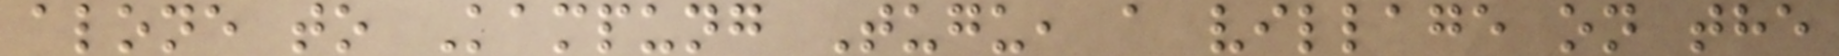alone to Kampung Tugu, a village on the
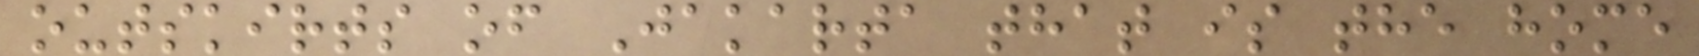outskirts of Jakarta that is the home
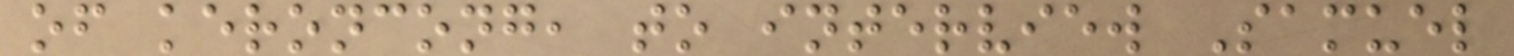of keroncong, to interview Samuel
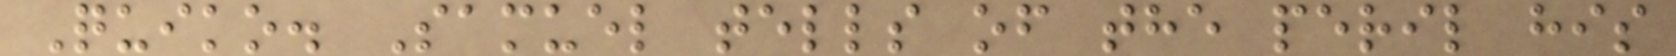Quiko. Samuel tells of the peril his
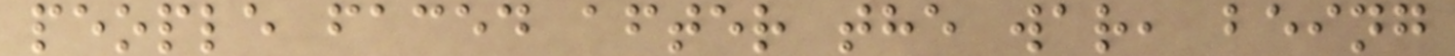people faced after the war, being
